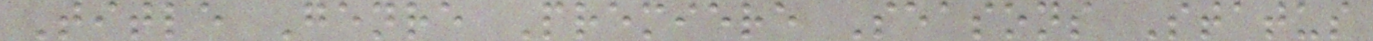Title Genre Premiere Seasons Status
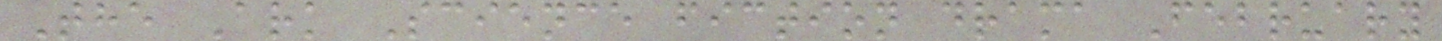The Ark Science fiction drama February
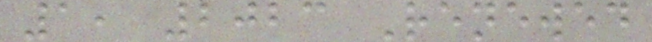1, 2023 Renewed
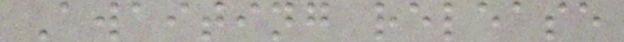Awaiting release
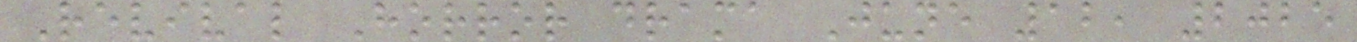Revival Horror drama June 12, 2025
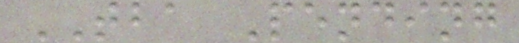TBA Pending
